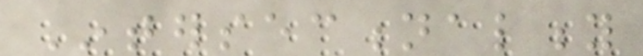Intersectionality
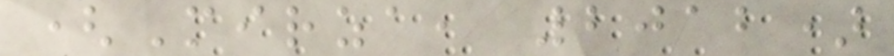(Mirza, 2012)
